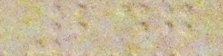247
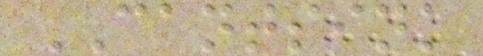CANTSINK
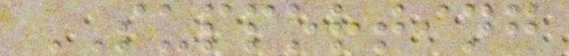SUPPORTING
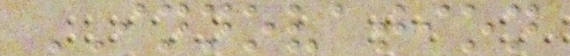INNOVATION
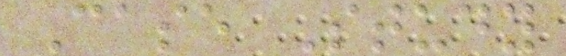Case Study
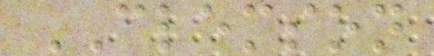CLEMSON
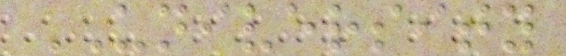UNIVERSITY
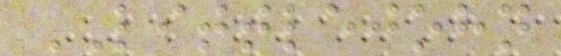LITTLEJOHN
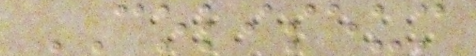COLISEUM
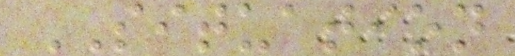SITUATION
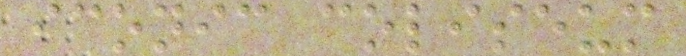iconic coliseum
